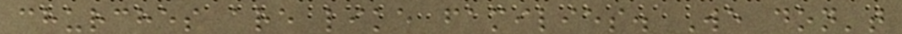churches are like families. We don't
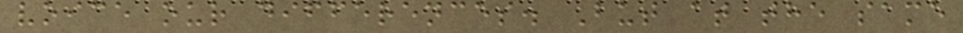voice our differences. But at the same
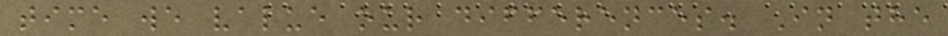time we value our differences. In the
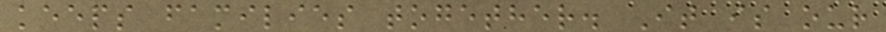keeps families together. It is our
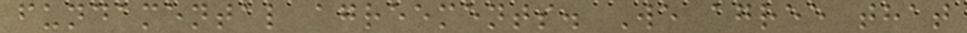fundamental agreements. We agree that
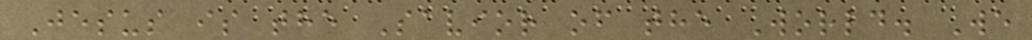Jesus is the Savior of the World. We
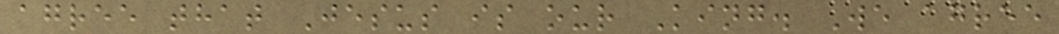agree that Jesus is our King. We agree
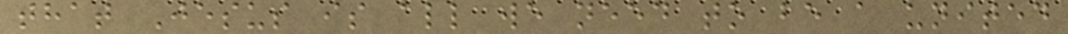that Jesus is all we need to be a united
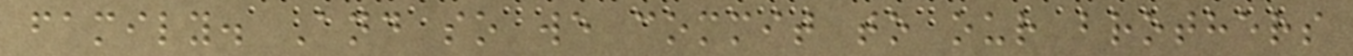family. And so we commit to our brothers
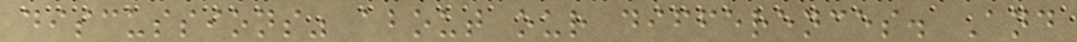discussions" about our differences. And
